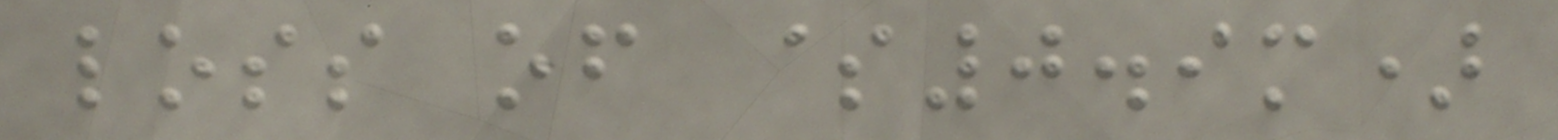loss of $0.9m)
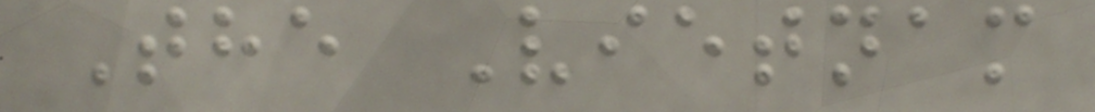The Vietnam
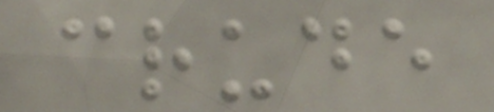crude
